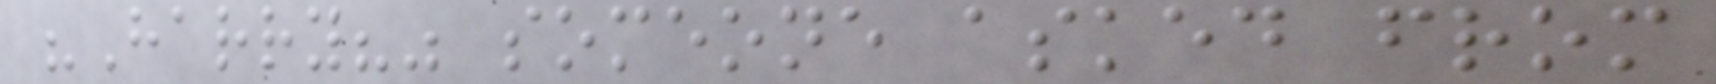"Harry?" someone asked from
